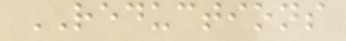REDUCTIONS
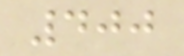400
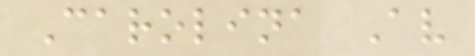Carolina Av
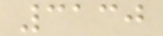3130
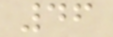46
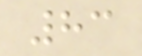83
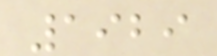1929
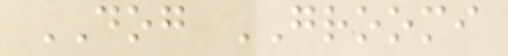DOG GROOMI
